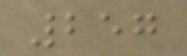257
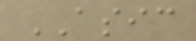ASIC
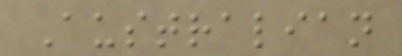Australian
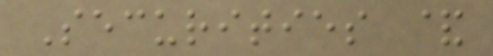Securities &
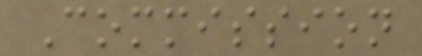Commission
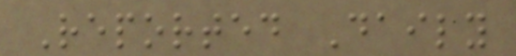Reported Daily
